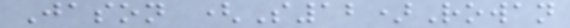Jason (S12)Rowan
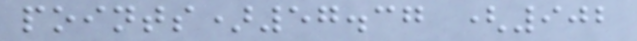points)57.37 (902
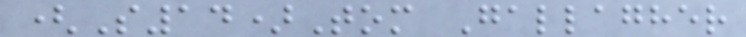(S14)Tom Gallagher
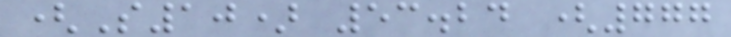(S10) 53.24 (777
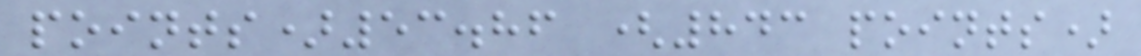points)53.86 (843 points)
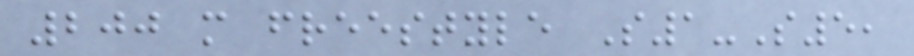200 m freestyle S1-S5,
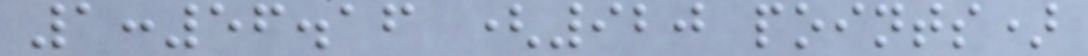1:56.16 (920 points)
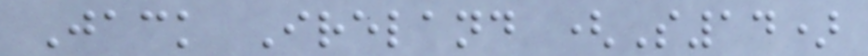Jack Ireland (S14)
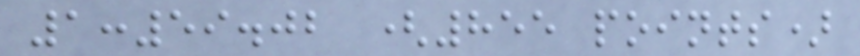1:59.02 (855 points)
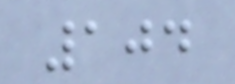104
